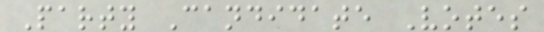Party Candidate Votes
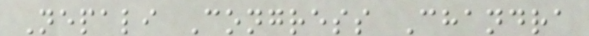Nepali Congress Chandra
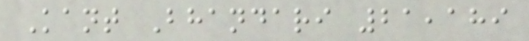Kant Bhandari 21,189
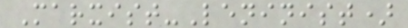Marxist-Leninist)
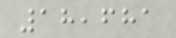18,681
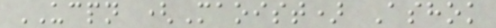UCPN (Maoist) Ashok
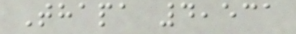Thapa 4,531
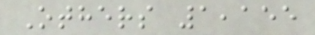Others 1,155
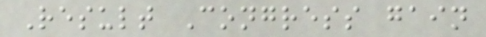Result Congress gain
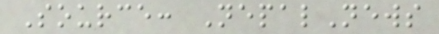Source: NepalNews
